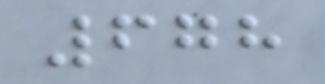678
